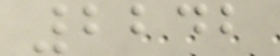2242
